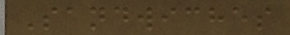Sandwiches
